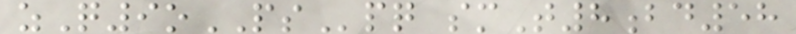zQ9oPSpq smT8bd58
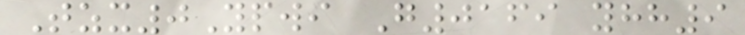Tzx0Ypwi G0169 yhh9
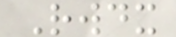Rwdx
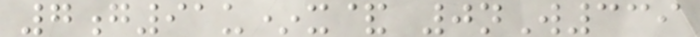7g91u*x& 0nW339
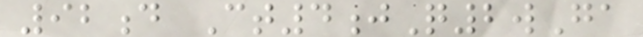92d Ct4jQ2wGa
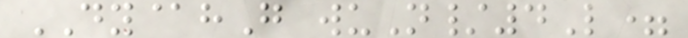DY@hG wuN/4L=
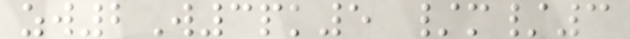zw2W3pk5 /m/3
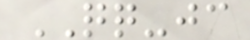QQ-jc
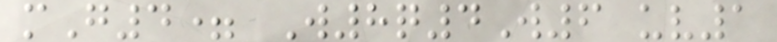mG4= W8q4W6 uv1
